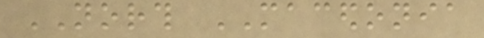NORTH MACEDONIA
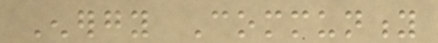Energy Community
